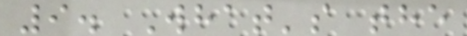9. What's the
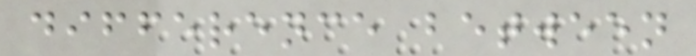difference between
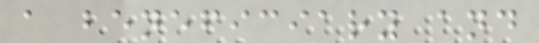a beneficiary and
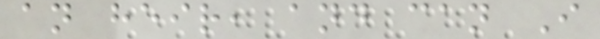an heir, and can I
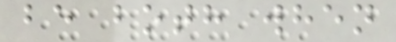be both when
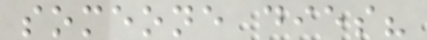someone dies?
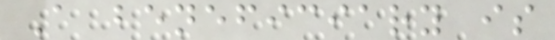A beneficiary is
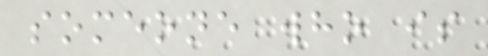someone who is
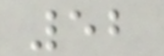52
